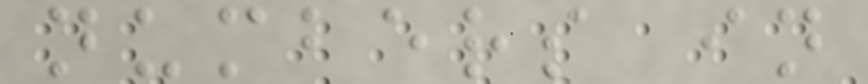numbers in
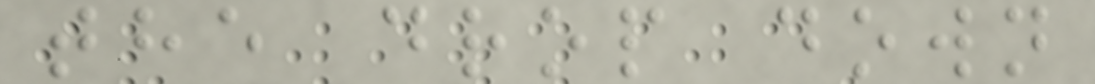the drop down
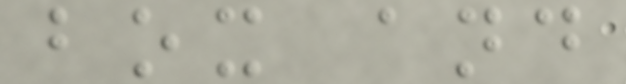box and
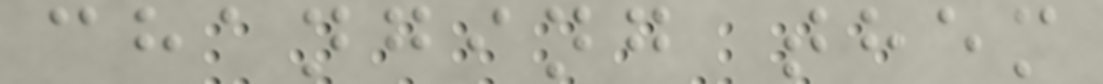changing them
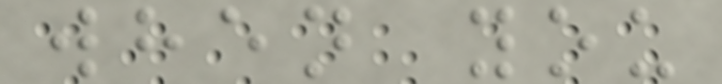when you
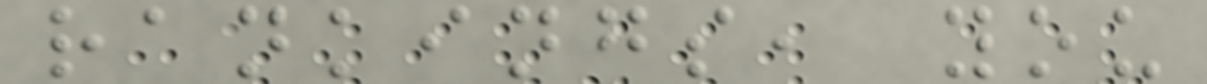rankings, you
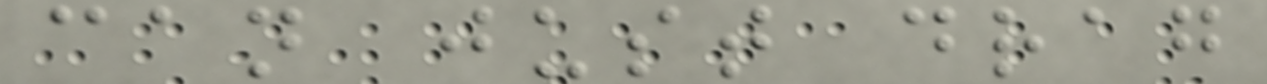can just drag
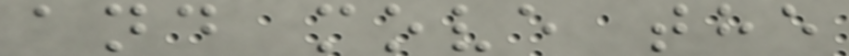and move the
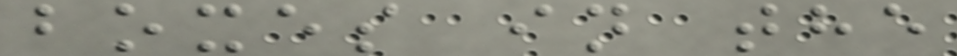boxes in the
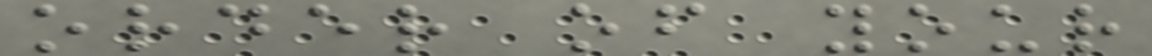order of your
